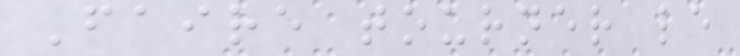Faire tourner le
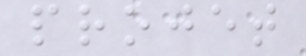projet
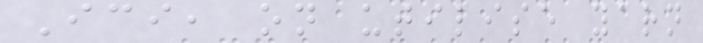Ici, on utilise yarn
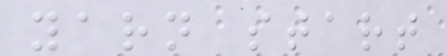yarn start
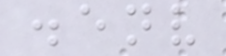.env
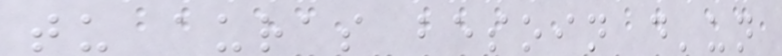tu auras besoin d'un
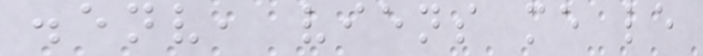.env, viens me le
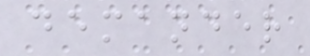demander
